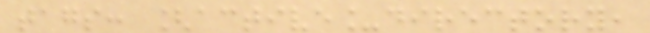tags: [active_directory,
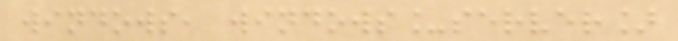windows, windows_server]
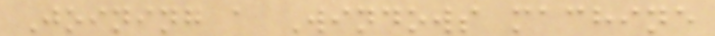Joining a Windows machine
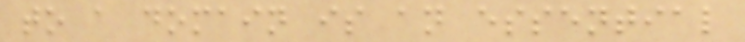to a domain is an essential
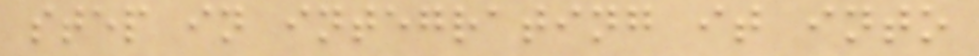step in integrating it into
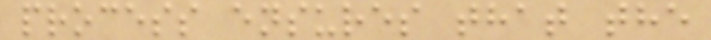process ensures that the
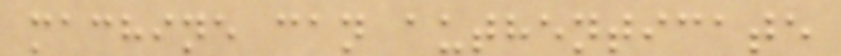machine can authenticate
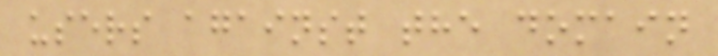users against the domain
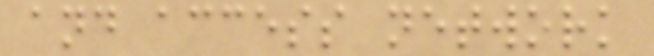and access network
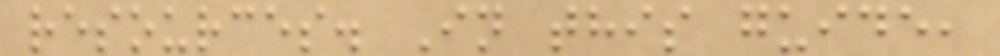resources. In this guide,
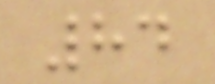84
